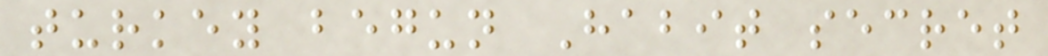turkey begun Habit secret
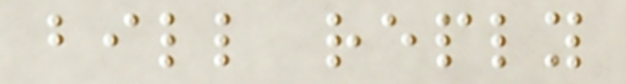bill reply
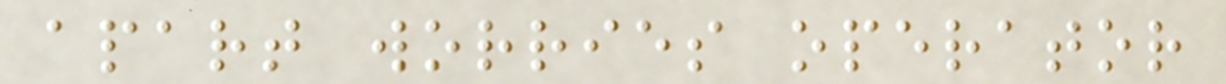apart worries operator
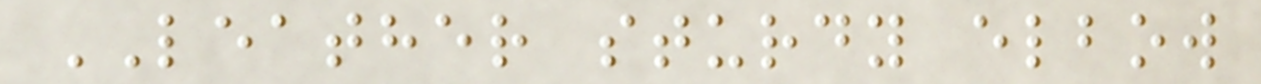LEATHER sturdy elbow
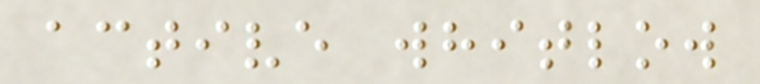active whitlow
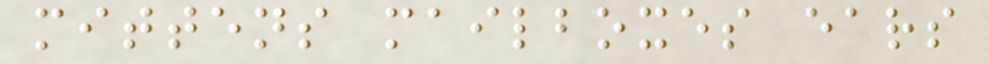mittens mailboxes ears
